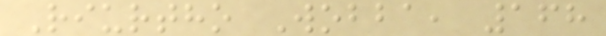Riurtho Wobba, 168
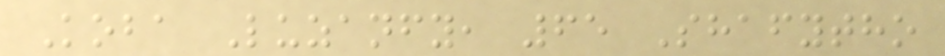Koba Luzanfy, 65 Shafytho
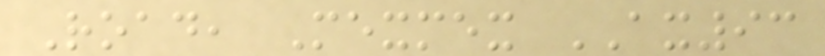Road, Mexmex AX93
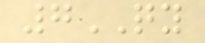7QY
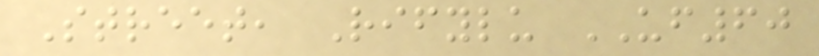Street, Rifylu UF60
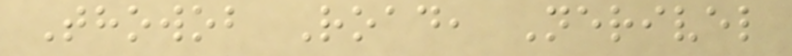Thowob Road, Nerivel
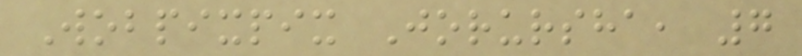Wobpixpix Jorursha, 7
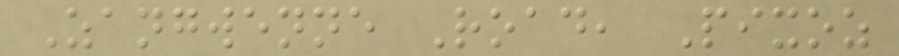Zangwenne Road, Pixoz
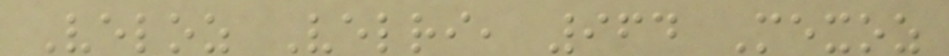Veloz Velri, 964 Mexoz
